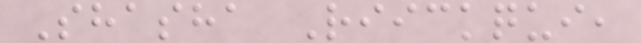Shasha Riickqui,
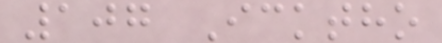107 Icktho
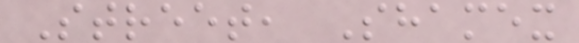Street, Shamex
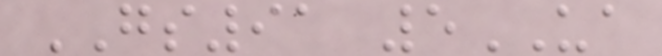GS91 5UA
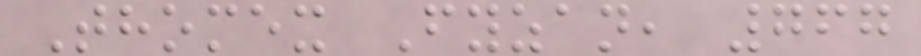Thomex Fyzan, 767
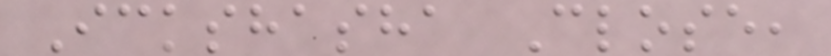Ickshasha Close,
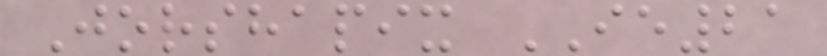Jorshapix IE21
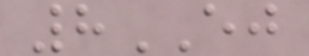8EJ
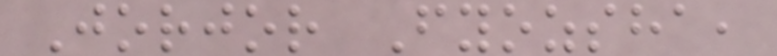Jorjor Fyozsha,
